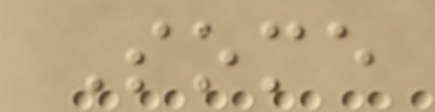Some
